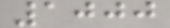1000
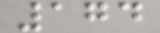174
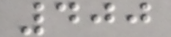400
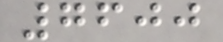7600
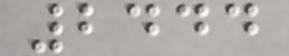2444
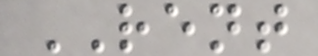RENT
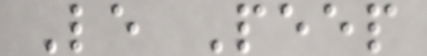Le Peep
